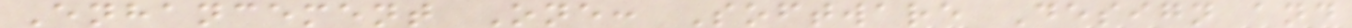Enhancement One: Software Design and
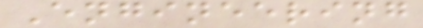Engineering
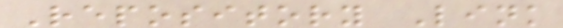Repository Link
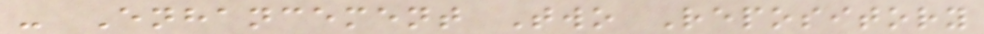- Enhancement Two Repository
